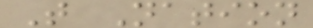T Nation
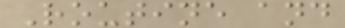Routine and
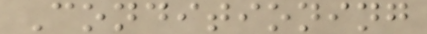Conditioning
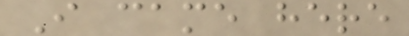I came here
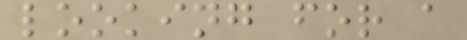looking for a
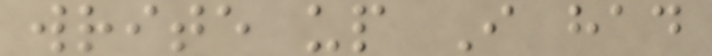write up I had
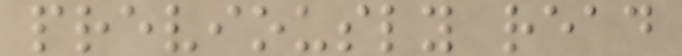previously read
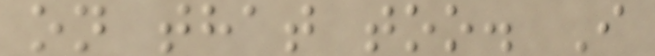on that too. I
